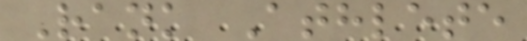Rank Athlete
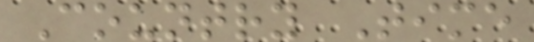Country Time
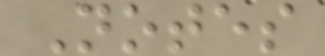Notes
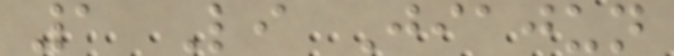1 Li Jiajun
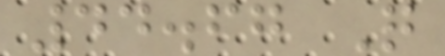44.67 Q
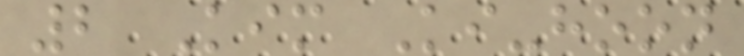2 Kim Ki-hoon
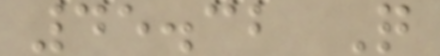45.32 Q
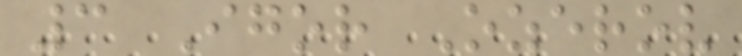3 Igor Ozerov
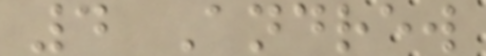4 Andrew
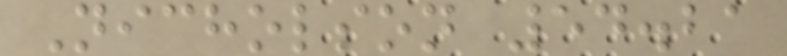Nicholson 54.21
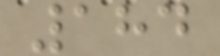184
